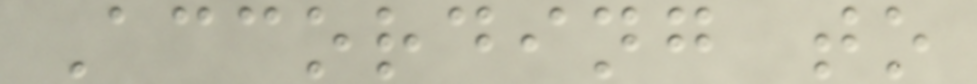According to
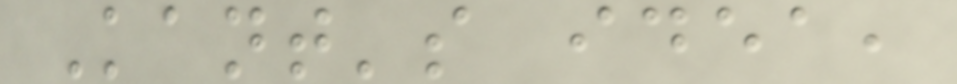Kant's idea,
